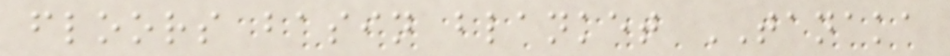floors basin blanket TANAKA
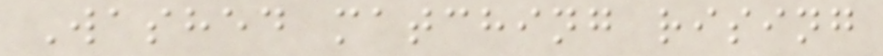Washed matching rising
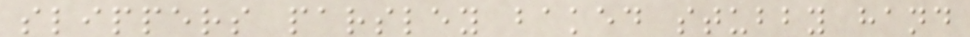slippers parsley baked stubby hand
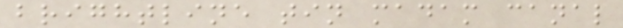brightline tin madam canal
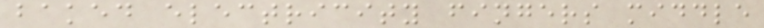baked electricity fingers middle
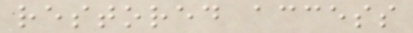restored access
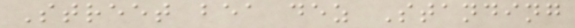Street bea dez Standing
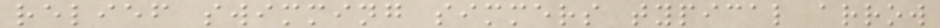relief swimming simmers typical arrow
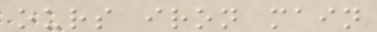ours iron main
